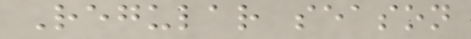Regular season
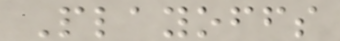Playoffs
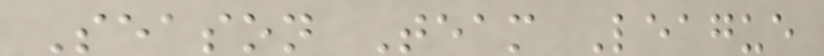Season Team League
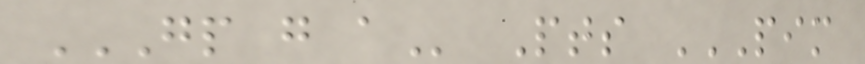GP G A Pts PIM
